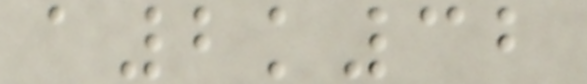a2k32
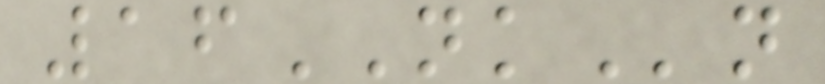16NKn
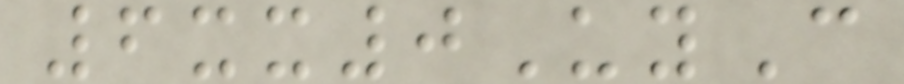6xx0UyC
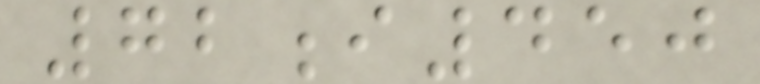72i450
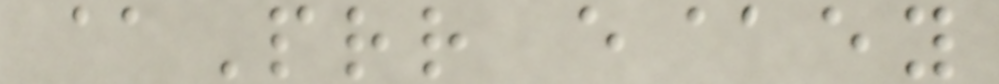@Prr e@ey
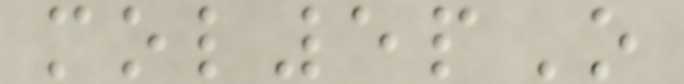mol5pO
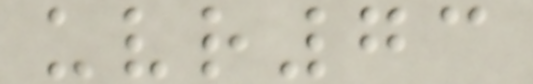uvr73
